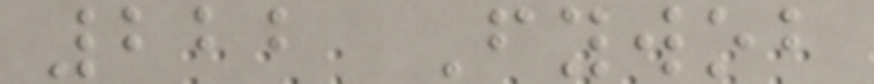222 Fywob
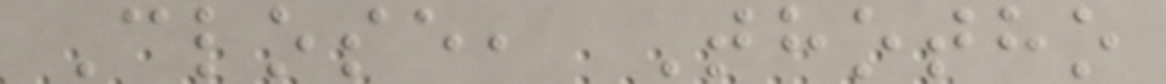Close, Thotho
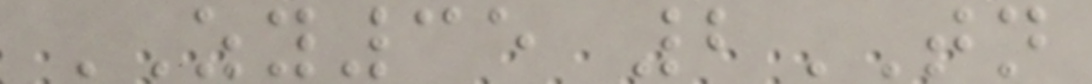ZY35 2TN
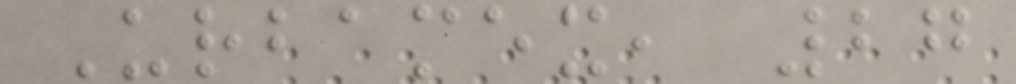Urbamex, 27
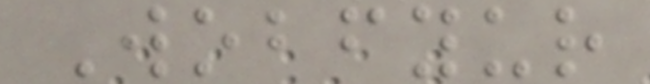Wobfyur
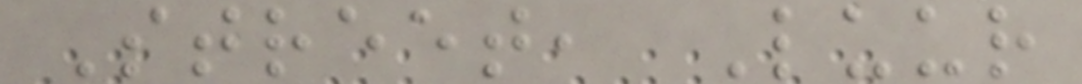Street, Luur
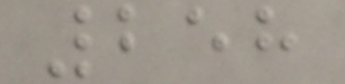258
